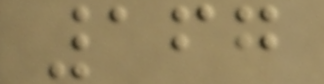167
